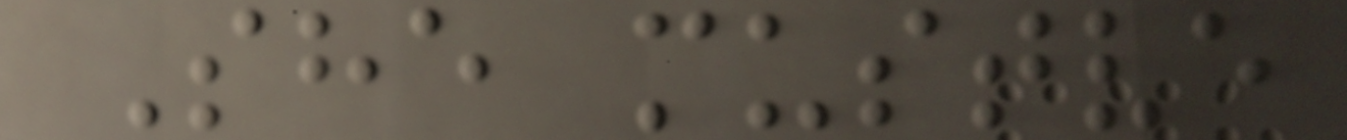She mustve
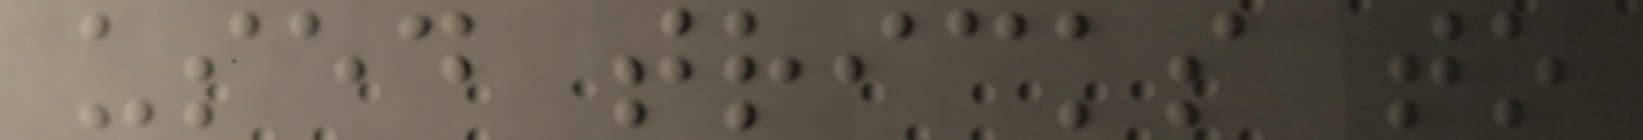used tricks to
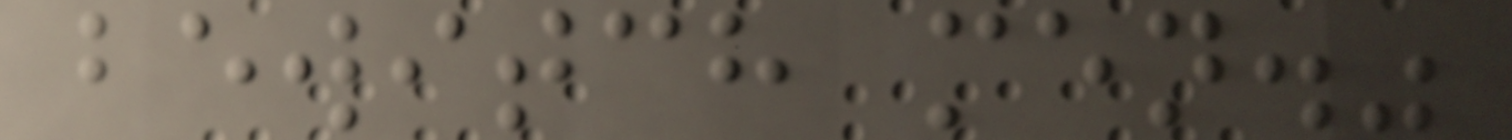bewitch men."
